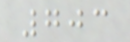703
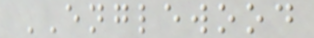ENGLEWOOD
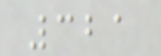321
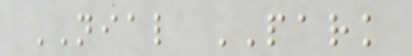NIAL PARK
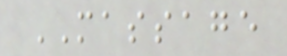MASSAGE
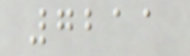7211
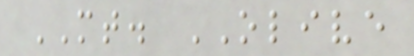MT. OLIVE
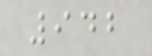942
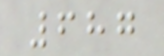687
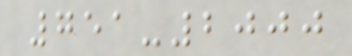751-2000
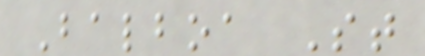Balboa St
